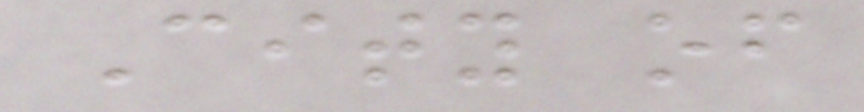City of
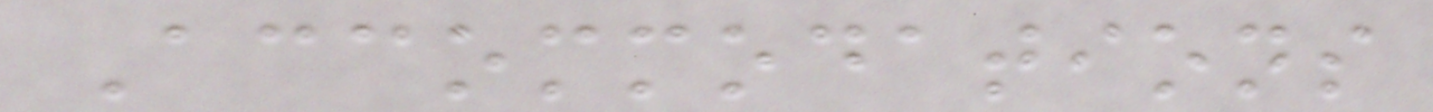Accommodations
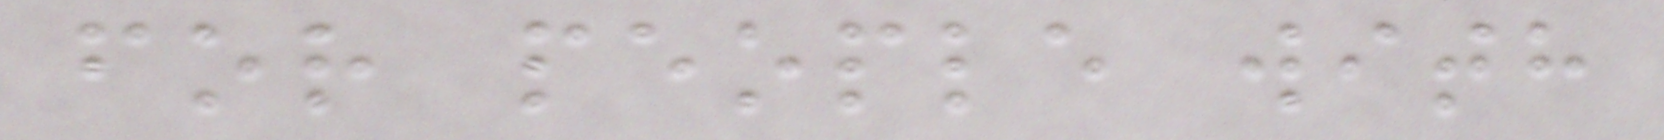for people with
